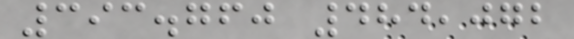393.760 484,072
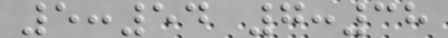5:54 7:38
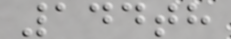144th
